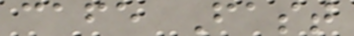cafe Fast
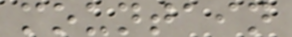mountain
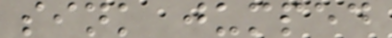sink jumped
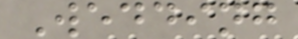Wedding
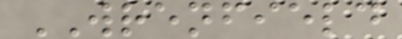WRENFIELD
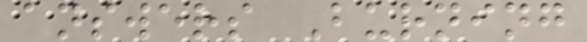answers Burning
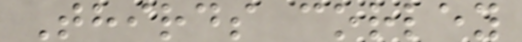Thirds corley
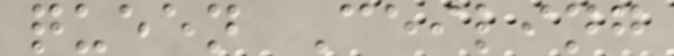queen Ceiling
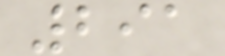291
